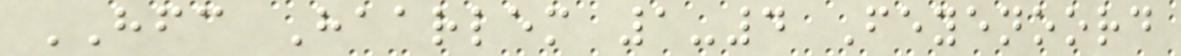HFC Haarlem 1-4 Feyenoord
